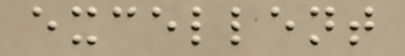excellent
